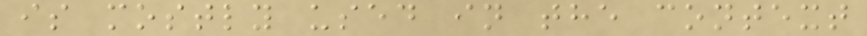is mostly used in the context
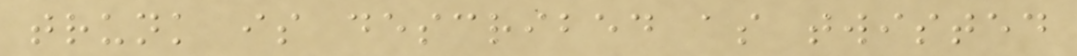trunk is described as twisted
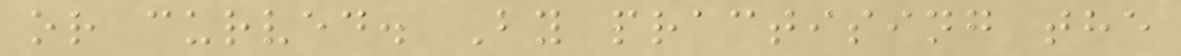or curved. By practising the
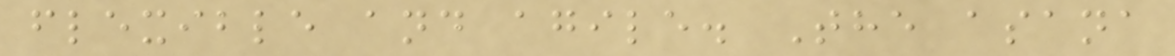flexible and agile. The asana
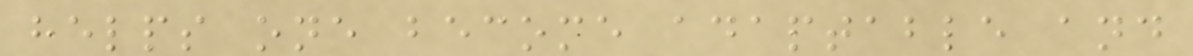helps one become adaptable and
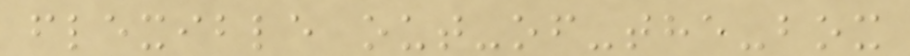flexible out-of-the-box
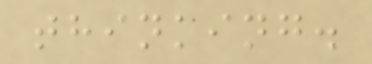thinking.
